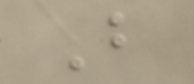B
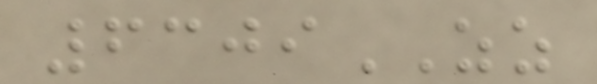6309ZZ
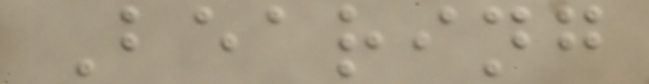Bearing
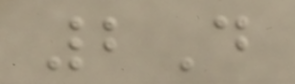2D
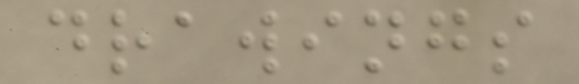drawings
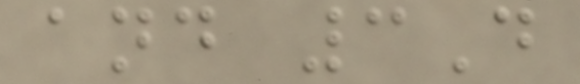and 3D
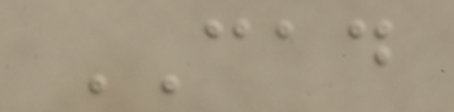CAD
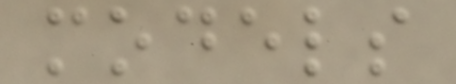models
